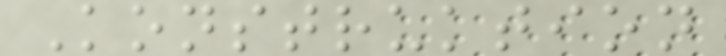Konstruktion
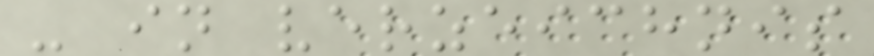- in verzeichnis
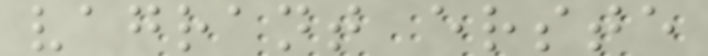vagrant erste
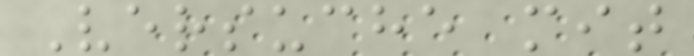Versuche mit
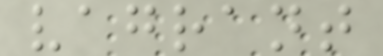vagrant
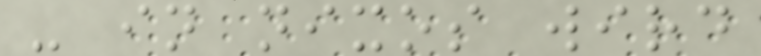- in nixos wird
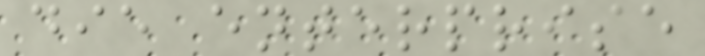die enterprise
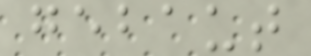gebaut
